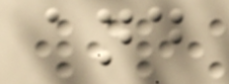and
